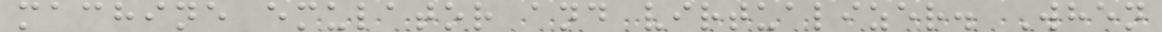machine emulator and virtualizer. When
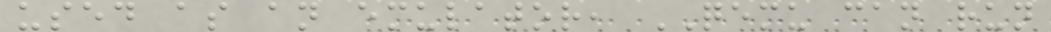used as an emulator, QEMU can run
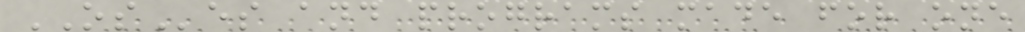OSes and programs made for one
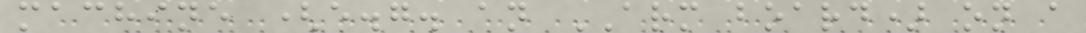machine (e.g. an ARM board) on a
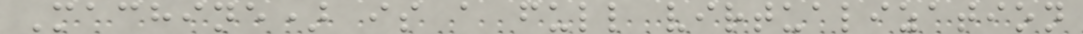Machine) is a full virtualization
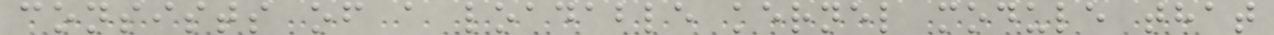consists of a loadable kernel module that
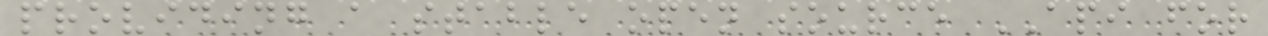providing a stable open source API for
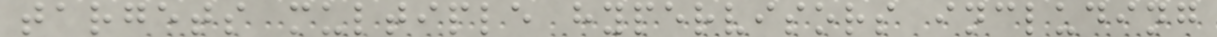targets multiple hypervisors including
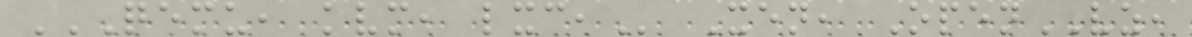QEMU, KVM, LXC, Xen, OpenVZ,
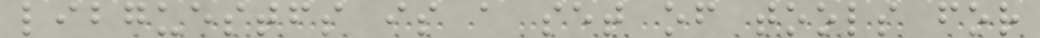libguestfs is a set of tools for
